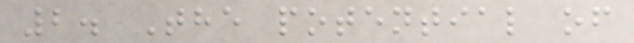2. The potential of
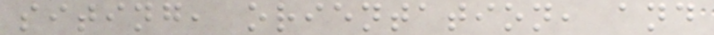siting, orientation, and
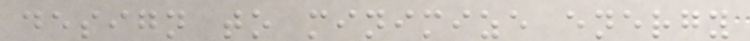design to minimize energy
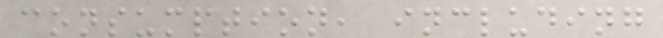consumption, including
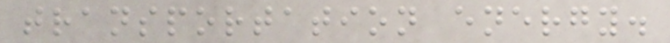transportation energy.
